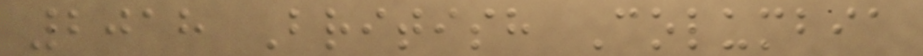2018 British Columbia
